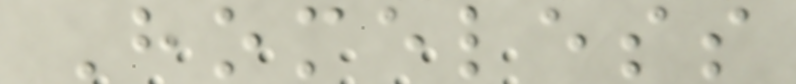Homeless
